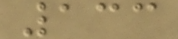133
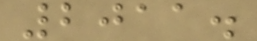2011.
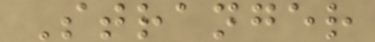Stranger
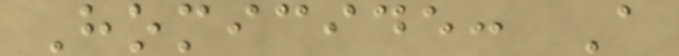Homicide: A
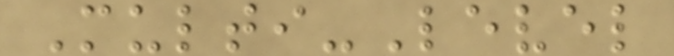Multi-Level
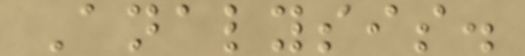Analysis.
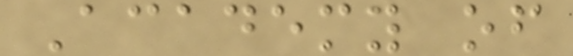Academy of
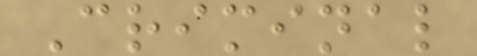Criminal
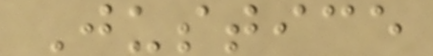Justice
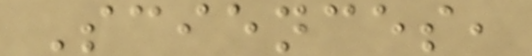Sciences,
